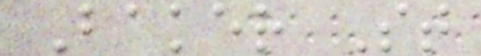Baker St
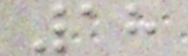18
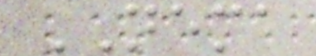NEMA
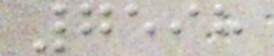7598
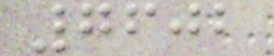7602
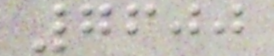7600
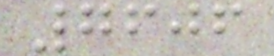7606
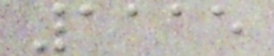1115
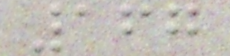167
